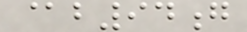@b94g
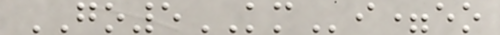GO5KMi=eo
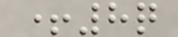+8q
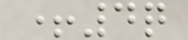+4q
